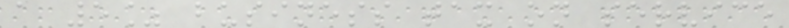a 5% business tax on service
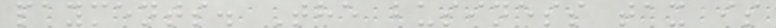payments. The business tax is
